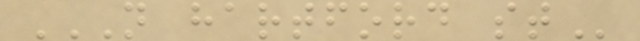N HARTFORD ST
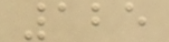125
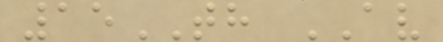15TH AV
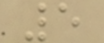5
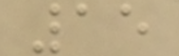15
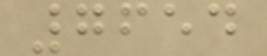7654
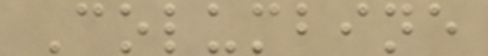Columbine
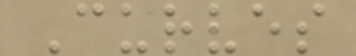Curves
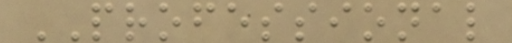PROFESSIONAL
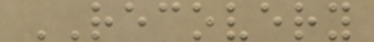RECOVERY
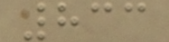833
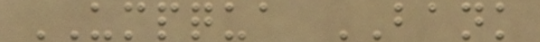UMPQUA BANK
